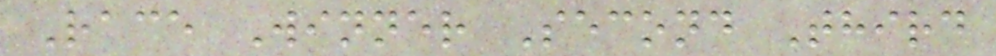Race Winner Second Third
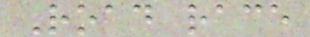Road race
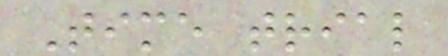Time trial
